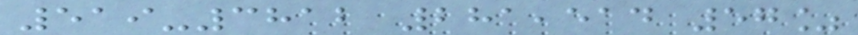519-3812 281,514 57%
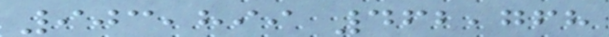903,899 462,768
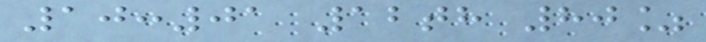10:01 12th 80%
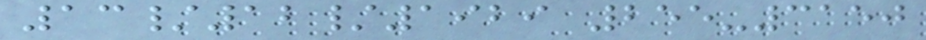13/12/1929 255-3150
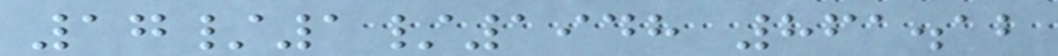17/1/1948 861.12
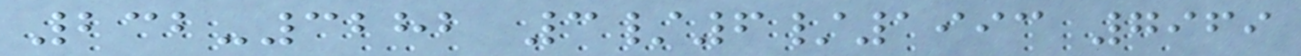232-3282 3/6/1993 7969
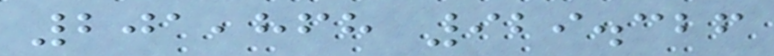201,868 929.326
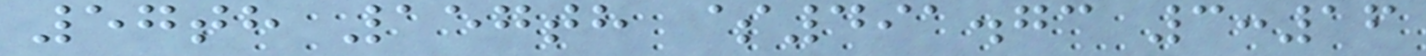57th 157th $491.73 3:16
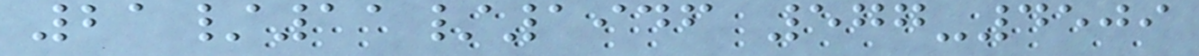21/11/1946 577-4509
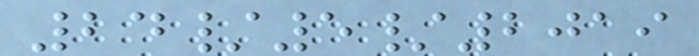24/5/2019
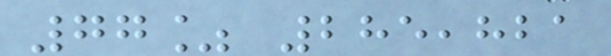77% 285,821
